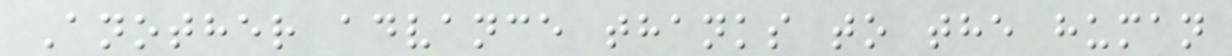Another advance thanks to the human
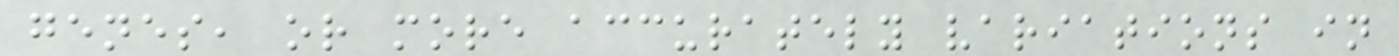genes, or more accurately variations in
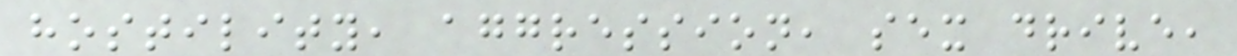hostility, aggression, sex drive,
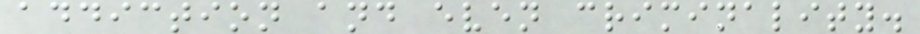addiction and even criminality.
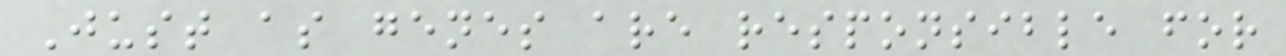Just as genes are responsible for
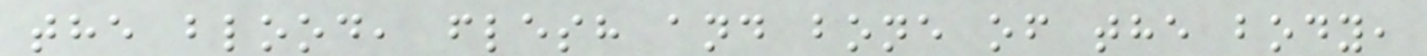the blood, flesh and bone of the body,
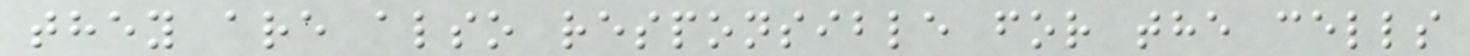they are also responsible for the cells
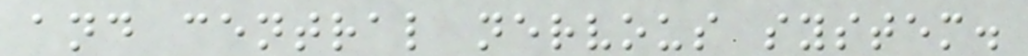and central nervous system.
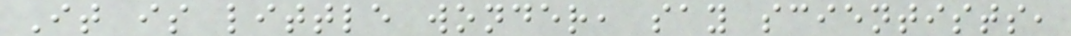It is little wonder, say scientists,
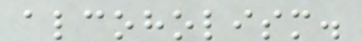alcoholism.
